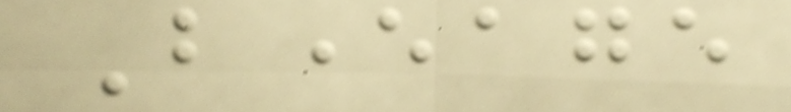Beverage
